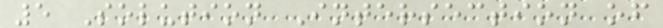5 Solution Intersection of
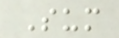Sum
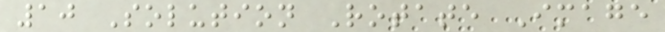10 Solution Rotate Image
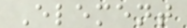Element
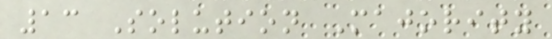13 Solution Majority
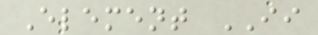Element II
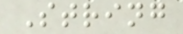String
